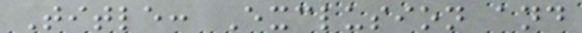Title: Exclusion and
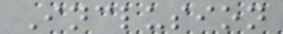Inclusion
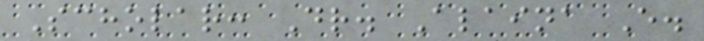Scholar: Dr. Alaina E.
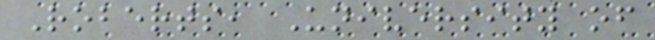Roberts, University of
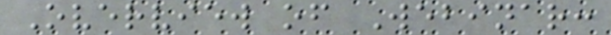Overview of Webinar:
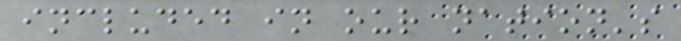included in our nation's
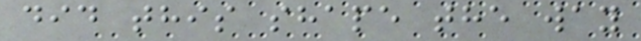did this shape the way
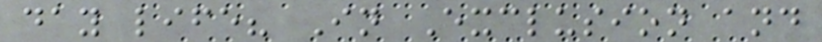day life? In Exclusion and
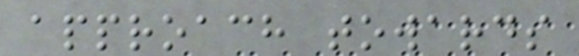approach towards
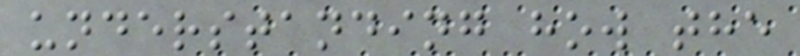understanding how the
